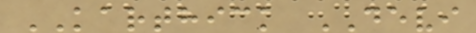KARTHICK DEVI
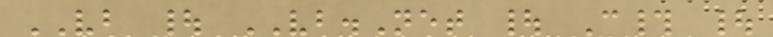VB | VB.Net | C# |
